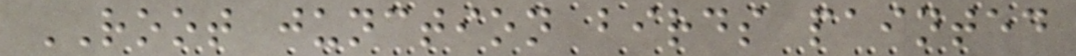ROOT junction birds painted
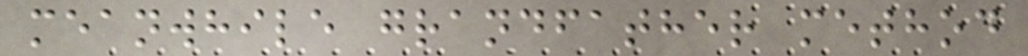meanwhile grandfather method
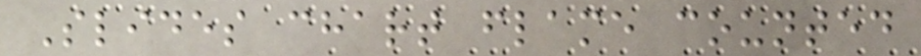Slides chart flame counted
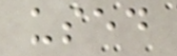used
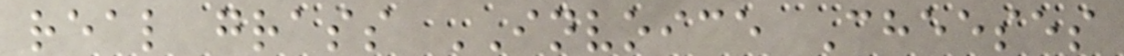real grass INVOICE Cheeses
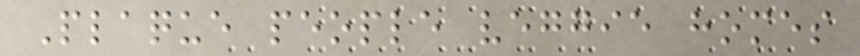Plaque people veggie homes
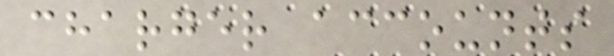charger accounts
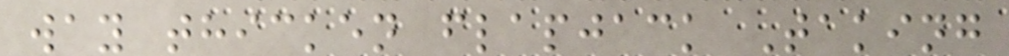way thicken flapjack Taking
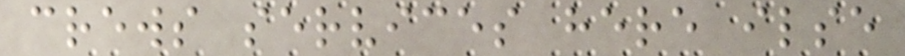crews services here ilse
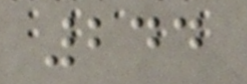244
